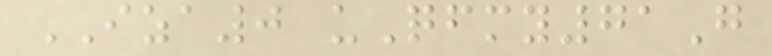IZA0 uQfmy71G
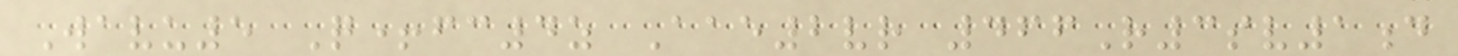Wavu5 Q+fc4z Aae2vr 466R3sv1d
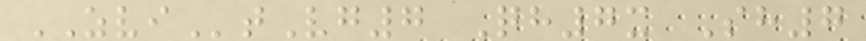ZVItVg7 Qh7x Sh7
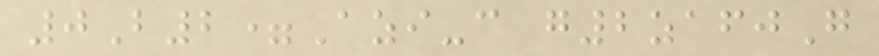0B2=Azi-c g2zafjG
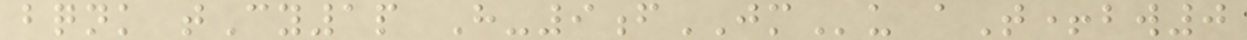bqnk tCy1p H-9fJMu aT+bw0
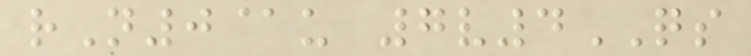rN0@u 7v4QS
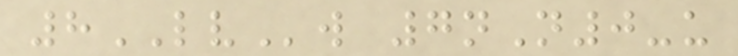8LVw 7nN0-u
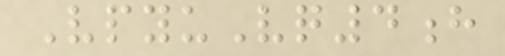VpyuVq4h
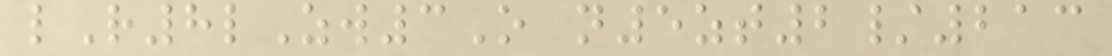lR8lZw3O n5zt2/213
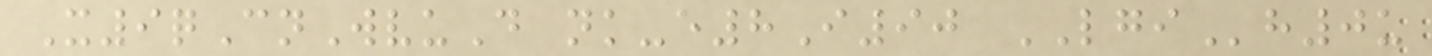X9qCnWvuD nk-e8I90 LGIh0u
